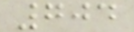704
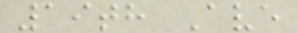19th Ave
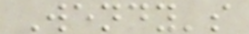Wendy's
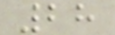28
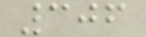306
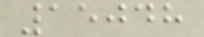15048
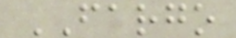FARGO
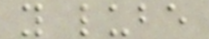y lube
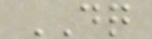DQ
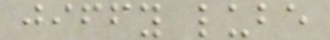jiffy lube
